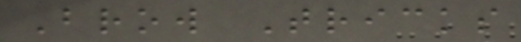Brow Tricks
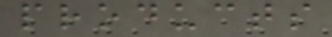products
